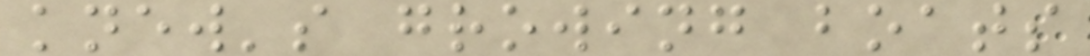knew's growing boats
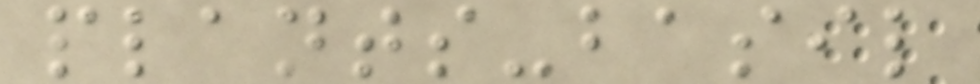plants-basil
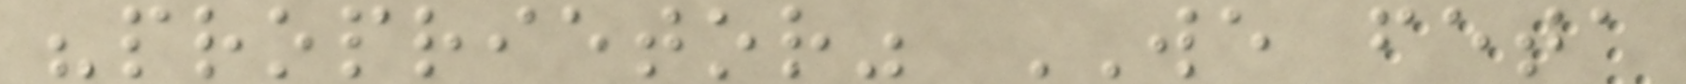"proprietor" WE feta
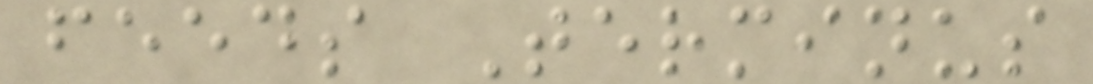feeds Terminus
